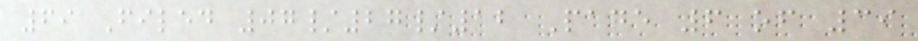69 Filed 07/27/12 Page 6 of 39
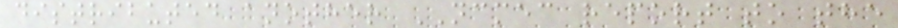distributed another NCMEC report to the
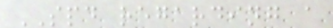SPD regarding a
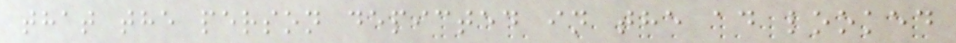that the person depicted in the ad looked
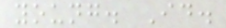young. Id.
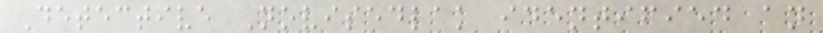Detective Novisedlak identified an
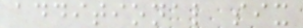additional six
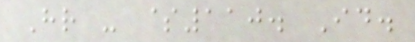Hr - $110. Id.
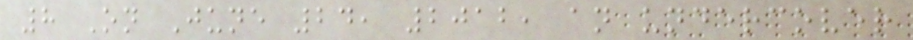8 On June 24, 2012, an undercover
